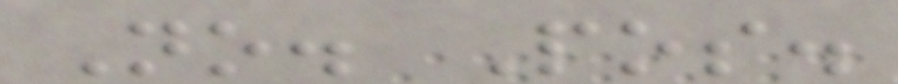No. Pos.
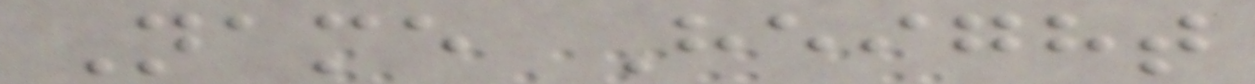Name Height
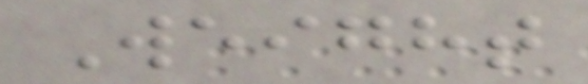Weight
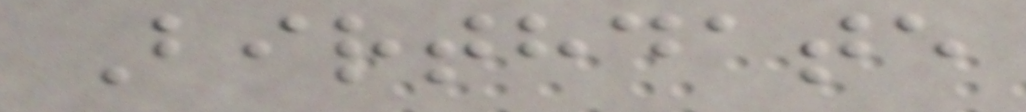Birthdate
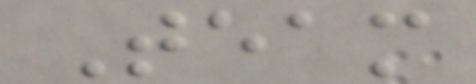Team
